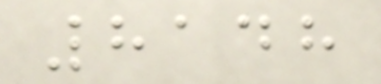8148
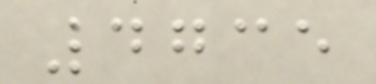4735
